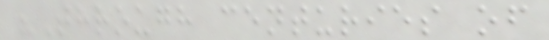"Through centuries of
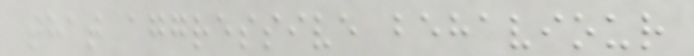that aggressive behaviour
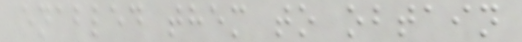enabled them to obtain
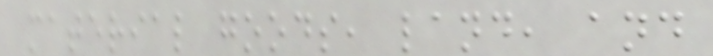material goods, land, and
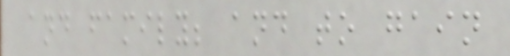and family; and to gain
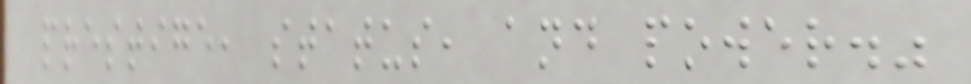prestige, status, and power."
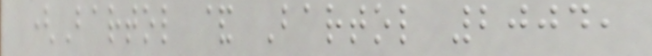(Bartol & Bartol 2004,
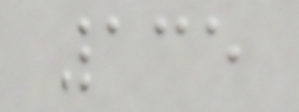135
